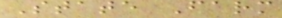State Farm
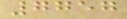7757
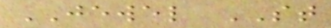JEWEL ST
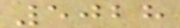5028
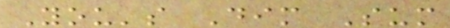You's Dim Sum
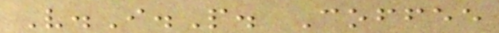V.I.P. Coffee
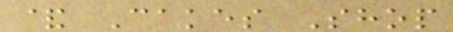& Cakes Shop
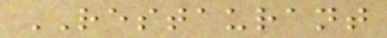RESTAURANT
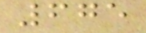675
